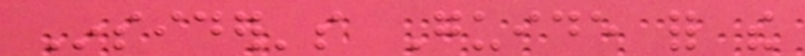Insider's Guide for the
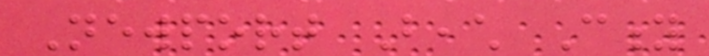Newport Beach City
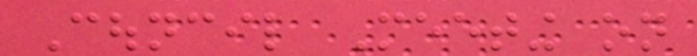Council Meeting on
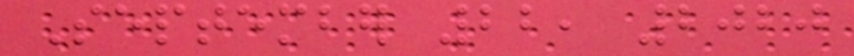September 22, 2020
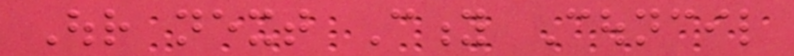Our next City Council
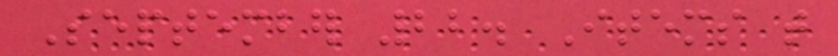September 22. Items that
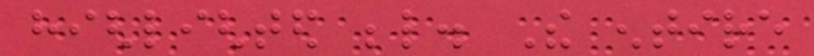highlighted below. The entire
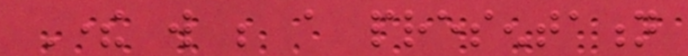There will be a presentation
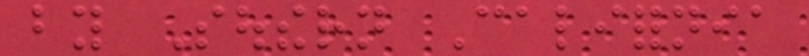by Southern California
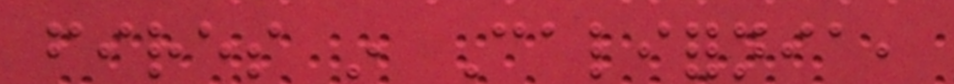fires in California,
